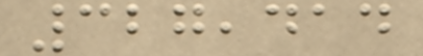327,414
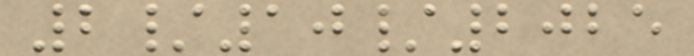2/10/2025
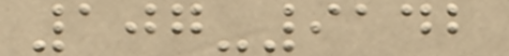107-9142
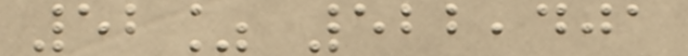52% 522,401
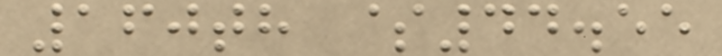160th $44.55
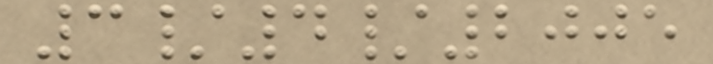3/4/2005
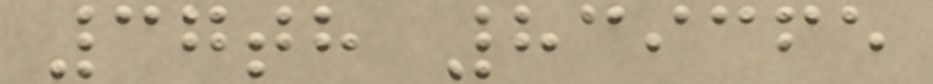37th 839365
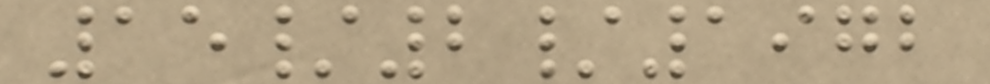15/2/1972
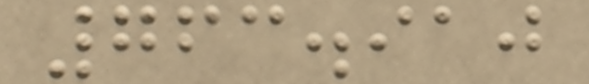763.910
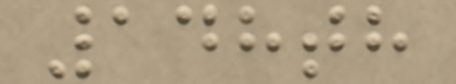148th
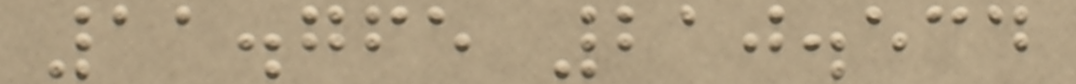11.765 210.534
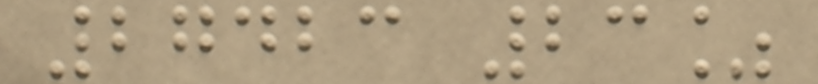27423 23%
